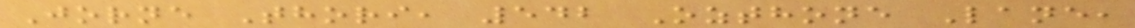Jorne Thori, 542 Ozthone Lane,
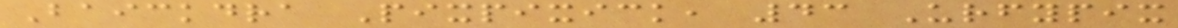Baickdra Pixpixick, 43 Urfypix
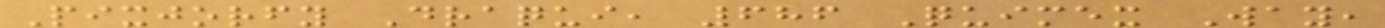Pixjorfy Draqui, 686 Quimex Way,
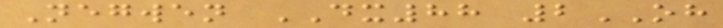Negwen DX88 2OH
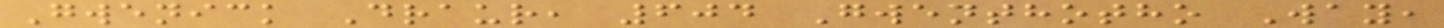Gwenick Draur, 604 Gwenthotho Way,
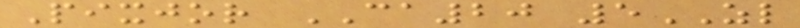Pixjor CA20 5ZL
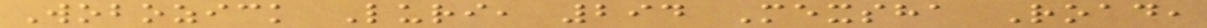Wobozick Luri, 294 Mexsha Road,
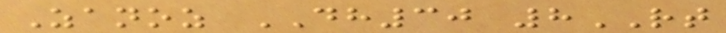Zanoz DH30 8RT
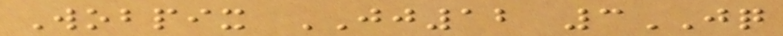Wobpix JJ12 3JQ
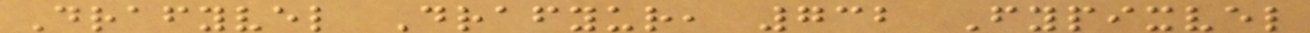Drafyvel Drafyur, 732 Fypixvel
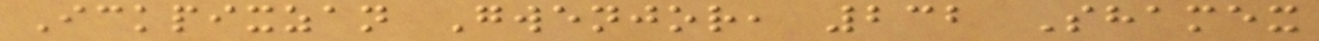Ickpixzan Gwenjor, 232 Shamex
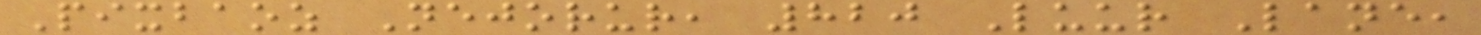Pixbaoz Nejorur, 820 Luur Lane,
